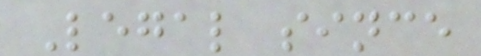Legal since
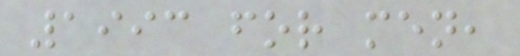1993 for men,
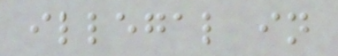illegal in
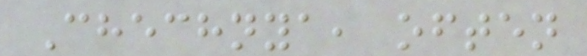Chechnya, often
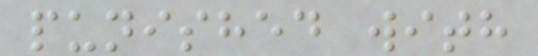punished with
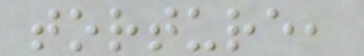torture,
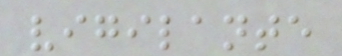vigilante
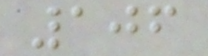106
